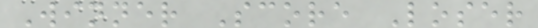Winner Score Loser
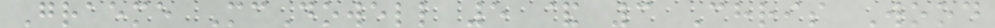Graeme McDowell 5 & 3 Chris Wood
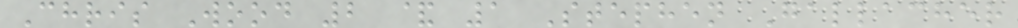Chris Wood 2 & 1 Stephen Gallacher
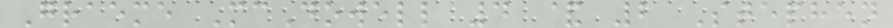Graeme McDowell 4 & 2 Stephen
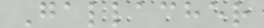Gallacher
